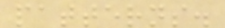patterns.
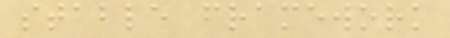stable framework
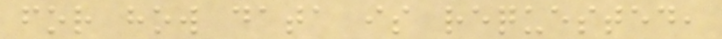for how data is requested,
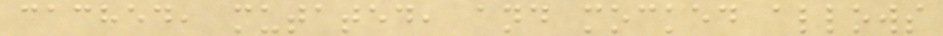cached, mutated, and mocked allows
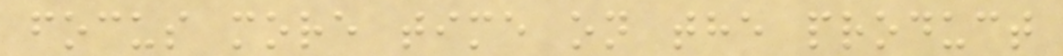focus more time on the product
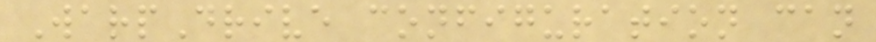WarpDrive configuration can
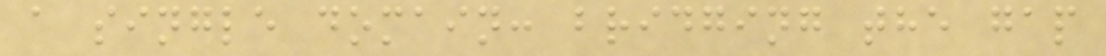a single domain: bridging the gap
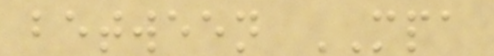between MPA
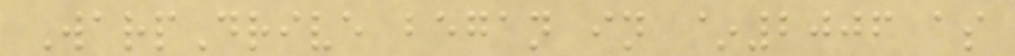WarpDrive began in ~2006 as
